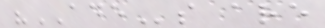"ADEs are
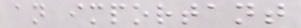an important
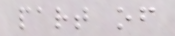part of
